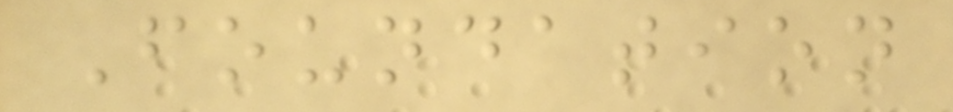Foundation
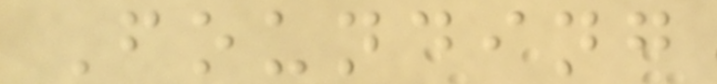Founding
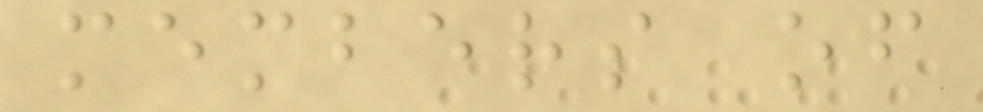members of
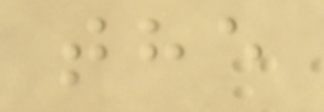the
